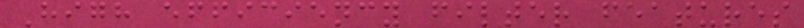High efficiency filter features
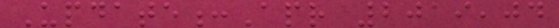Update:Apr 2019,04
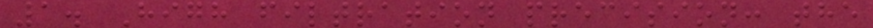1. High filtration precision: the
